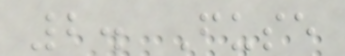2. Fuse
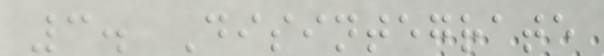3. Disintegrate
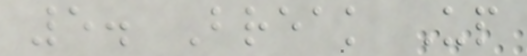5. Break Up
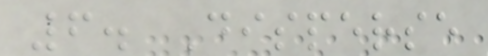6. Disperse
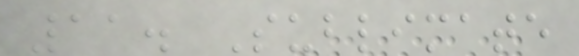11. Sublimate
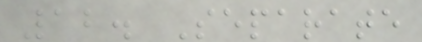12. Separate
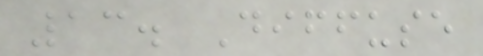13. Diffuse
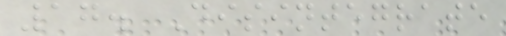17. Disintegrate
